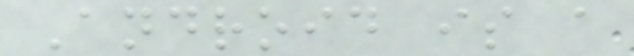Android is a
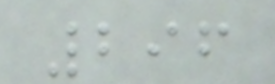296
